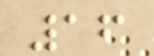16
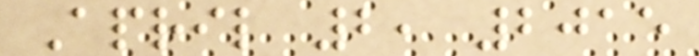April 2, 2015
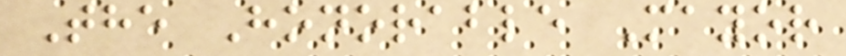The Honorable Mayor
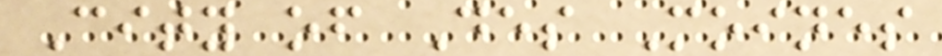City of Des Moines
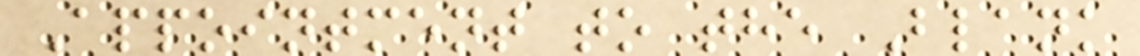Appointment to the Blank
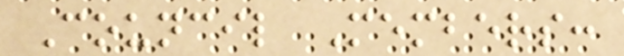Council Members:
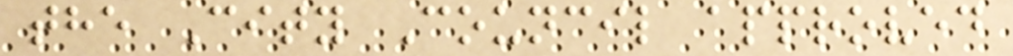the City Council approved
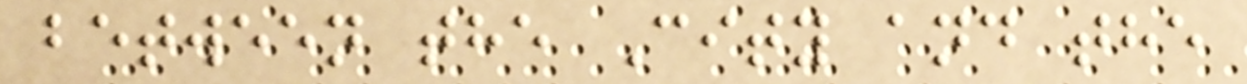between the City and the
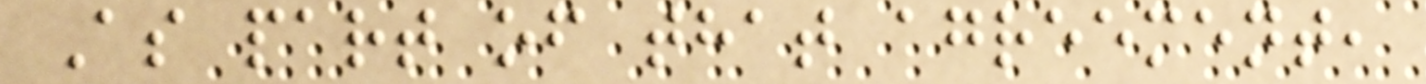As part of that agreement,
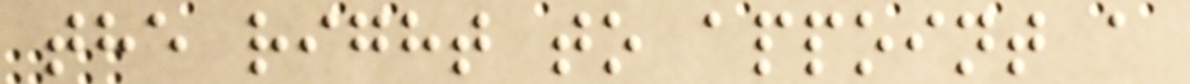the right to appoint a
